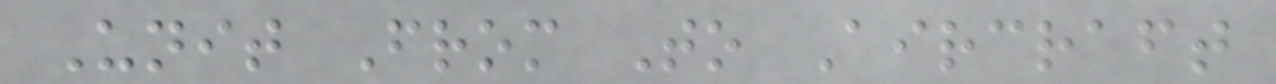Unit From To Aircraft
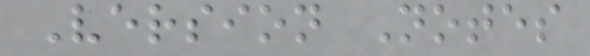Version Notes
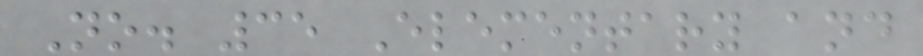No. 35 Elementary and
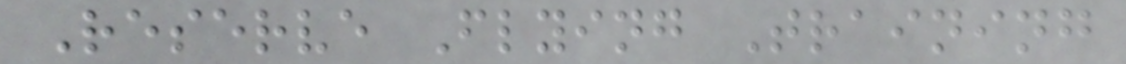Reserve Flying Training
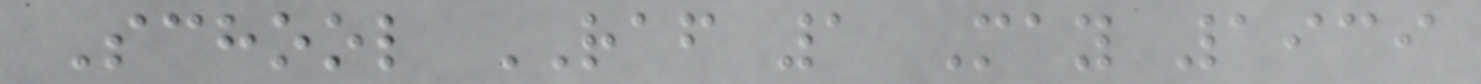School RAF 1 May 1939
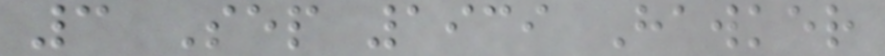3 Sep 1939 Hawker
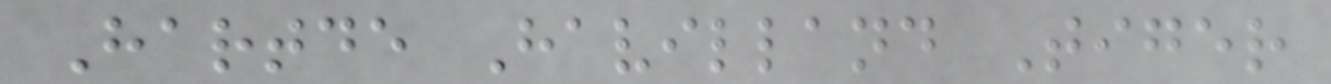Hartde Havilland Tiger
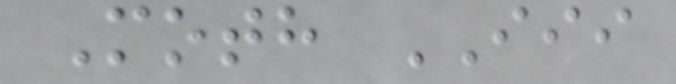Moth III
